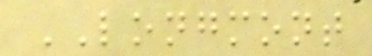LONGMONT
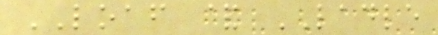LOAF & LADLE
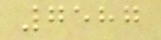7587
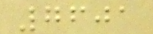7601
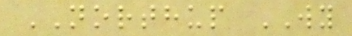NORTHUP WY
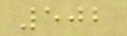502
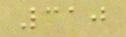310
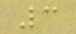3
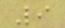9
